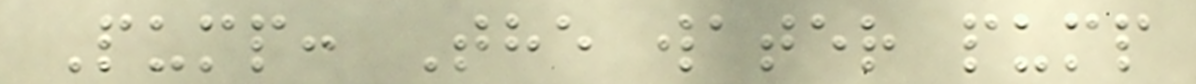Pump: The water pump
